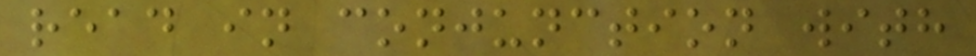read in conjunction with
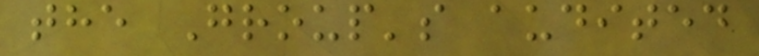the Group's audited
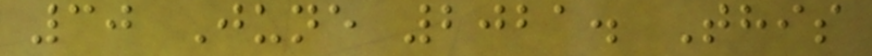30 June 2021. This
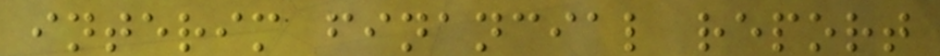interim financial report
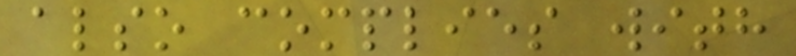also complies with
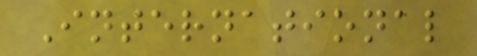International
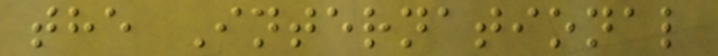the International
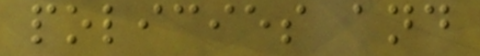policies and
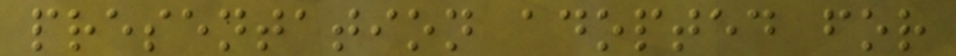presentation adopted for
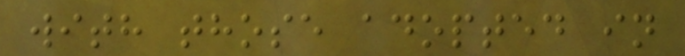with those adopted in
